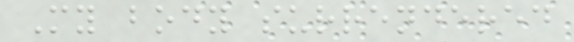My body surrendered
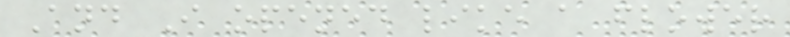And I opened like a flower
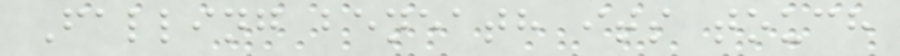Falling beneath its touch
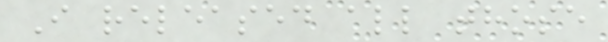I released all those
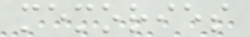memories
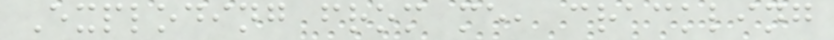Exploding from me, crackling
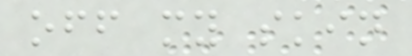off my skin
